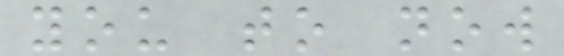you to now
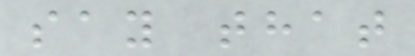say that
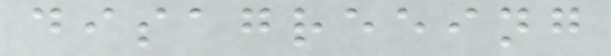disagreeing
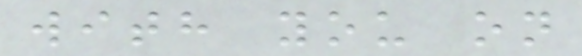with you on
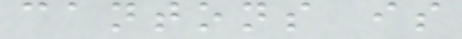cantons is
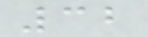32
